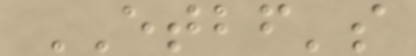ETBF's
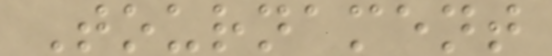Tournament
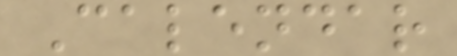Calendar
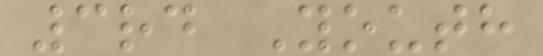3rd Youth
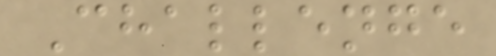Challenge
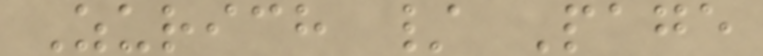Zurich / Page
